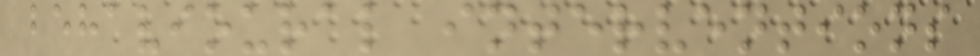behavioural interventions
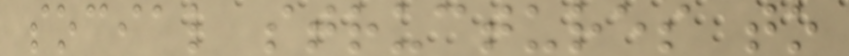social structures to
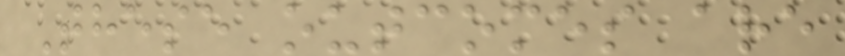These outcomes are
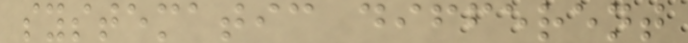systematic different
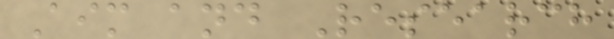Aim and Research
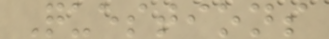Questions
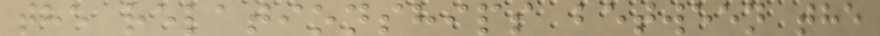the relationships between the
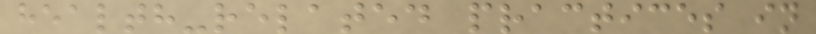health-related practices in
